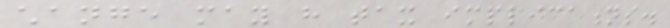change may have tax implications.
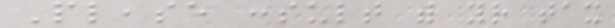Please consult with your tax
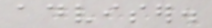adviser.
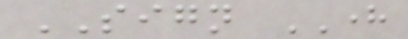SIGN HERE
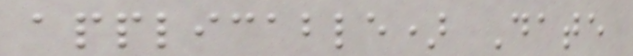applicable) Date
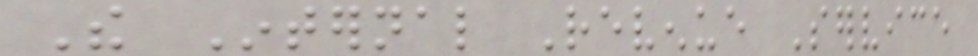The Internal Revenue Service
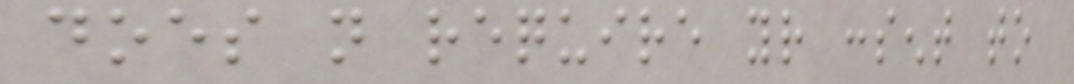does not require your consent to
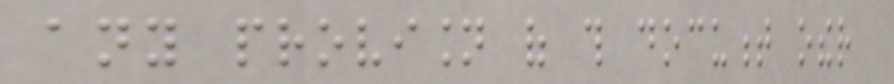any provision of this document other
